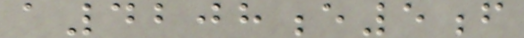a4208e5f
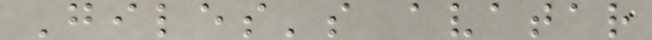Giles's avatar
